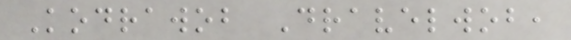Kodrawob Dravelwob,
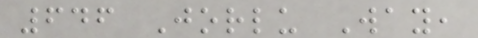646 Jorlu Way,
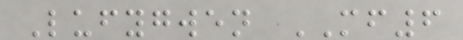Lufygwen MF6
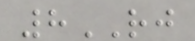8RJ
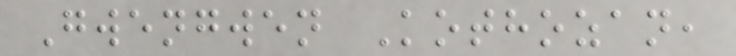Gwengwen Kothozan,
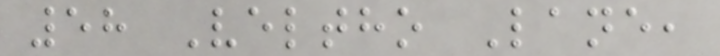58 Veltho Lane,
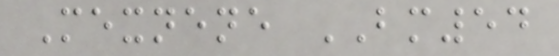Mexnene BM54
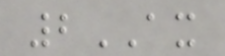2AX
